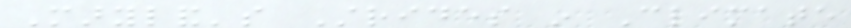Maryland's Strides in Climate
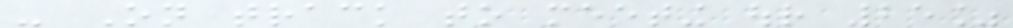- On track to meeting our 25%
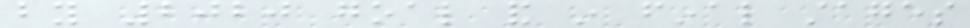by 2020 goal and in final stages
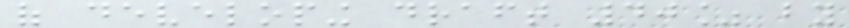of developing draft 40% by
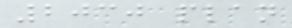2030 plan
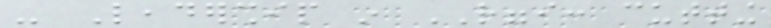- Leadership in RGGI: cutting
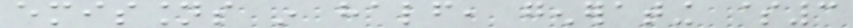emissions in half, generating $3
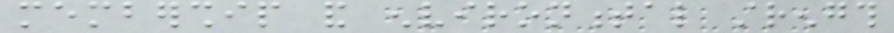membership and environmental strength
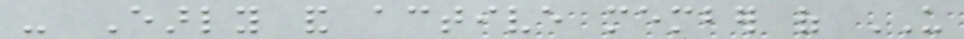- Early and active member of US
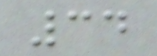34
